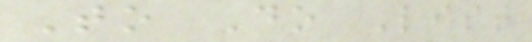To Do List
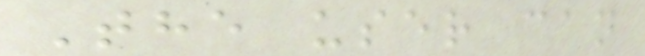The user can
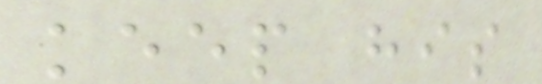keep his
